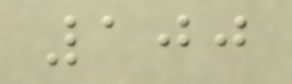100
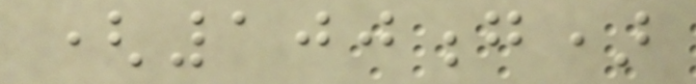(100g)
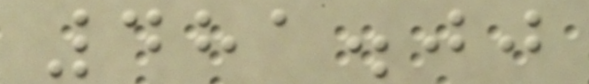481.00
